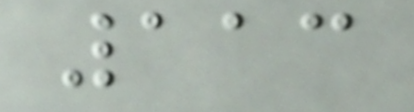113
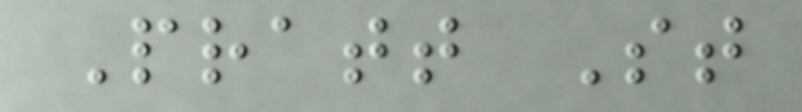Pratt St
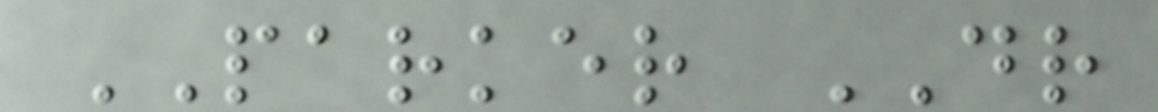PARKER DR
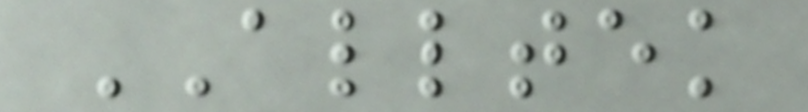ALLTEK
